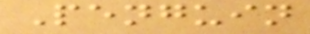Penguin
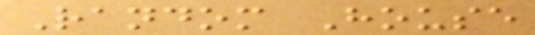Random House
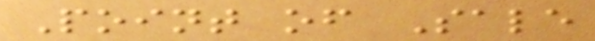Point of Sale
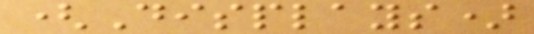(Displays)
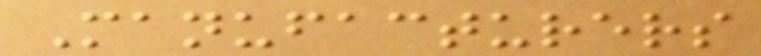Manufacturers
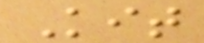Kit
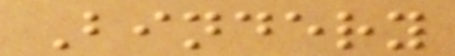Bindery
